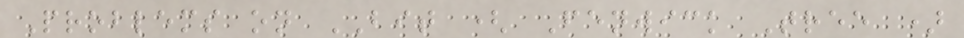Problems on BIT ( Fenwick Tree )
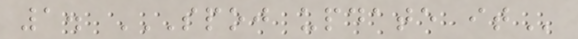1. SPOJ UPDATE IT
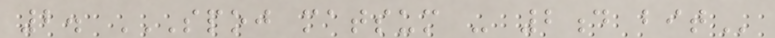2. SPOJ MATSUM - 2D BIT
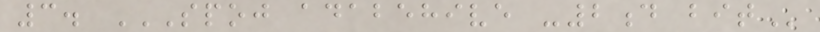3. SPOJ ADABEHIVE -2D BIT
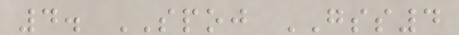4. SPOJ GSS4
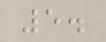5.
